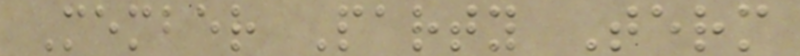Member Party Term
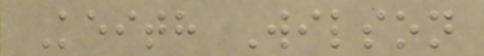Keith Wilson
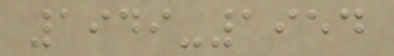1949-1954
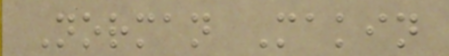Norman Makin
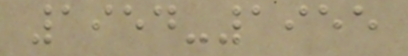1954-1955
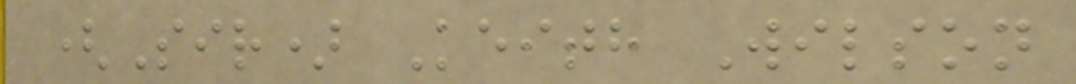(Sir) Keith Wilson
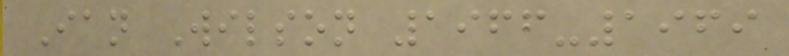Ian Wilson 1966-1969
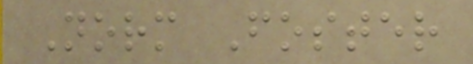Norm Foster
